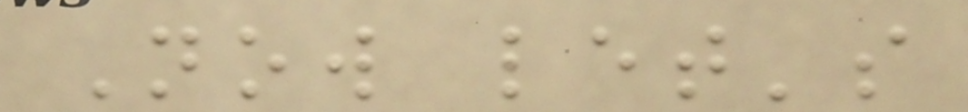Now let's
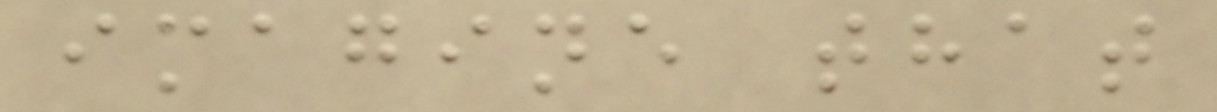imagine that
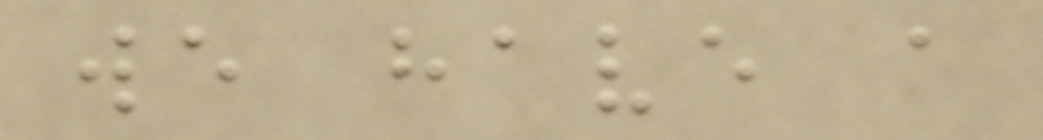we have a
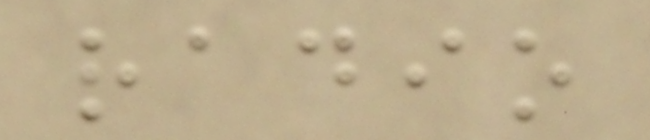radio
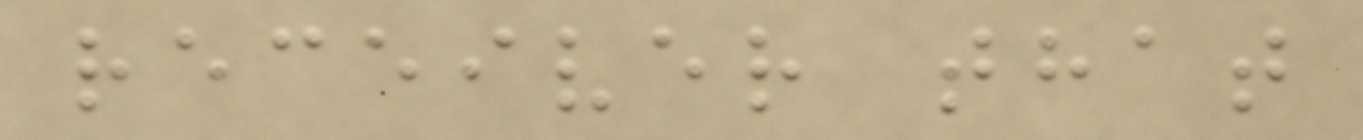receiver that
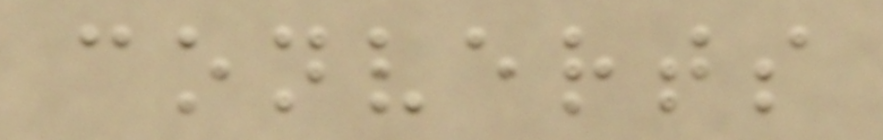converts
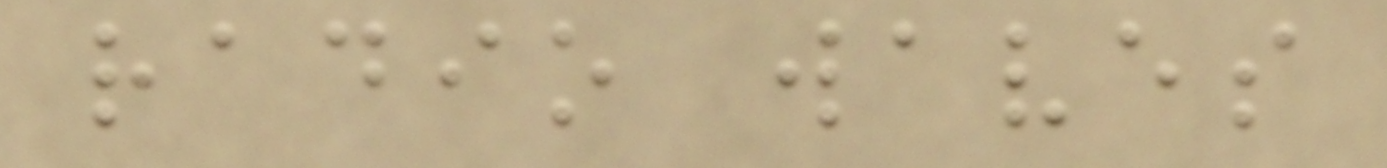radio waves
